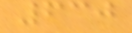630
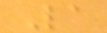La
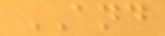AND
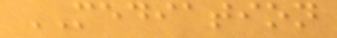MEDIATION
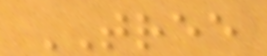TREE
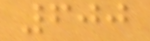600
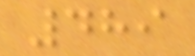489
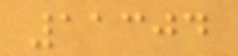11304
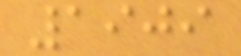1909
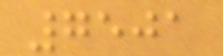7501
